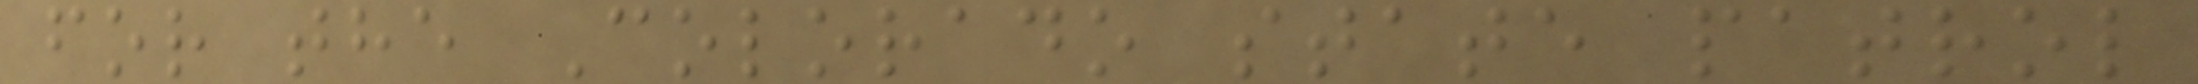for the Colorado state patrol
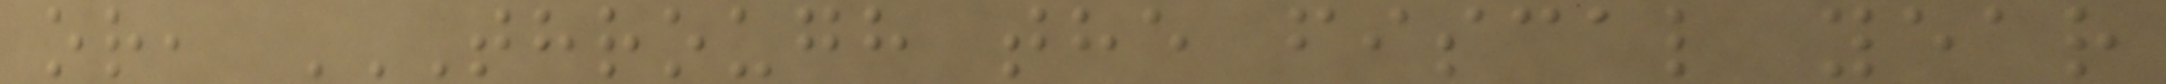or, THROUGH THE FISCAL YEAR
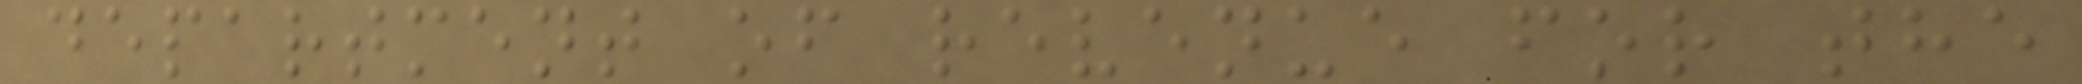department of revenue for the
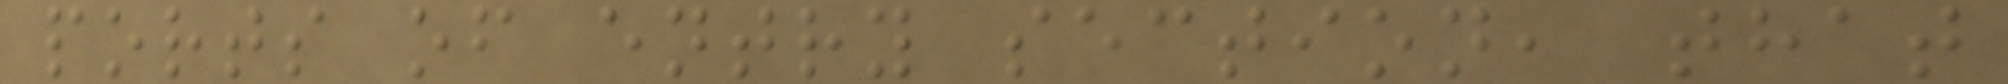ports of entry section, that
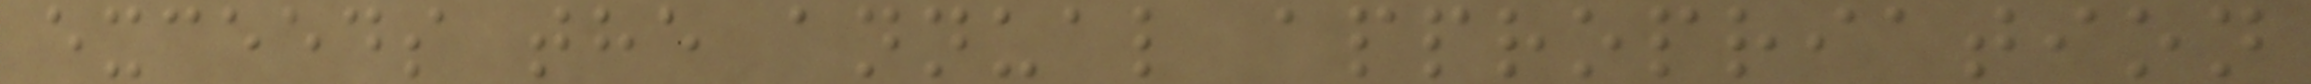exceeds the annual appropriation
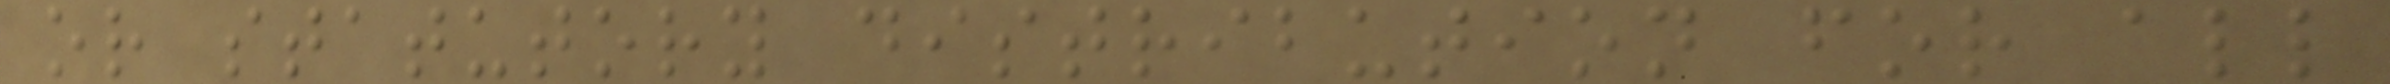or statutory distribution for all
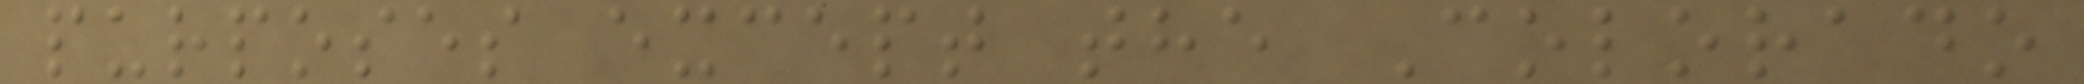purposes except the Colorado
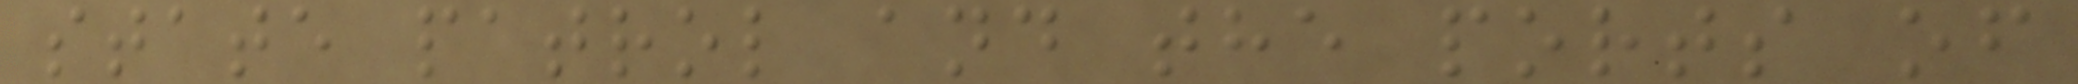state patrol and the ports of
